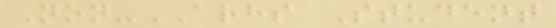Non-ARHS Student
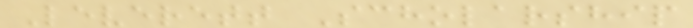Leverett Scholarship
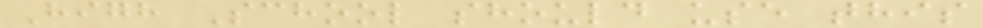High School should use this
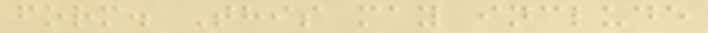form. This may include
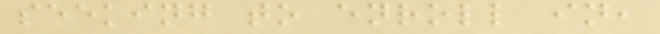seeking to enroll in,
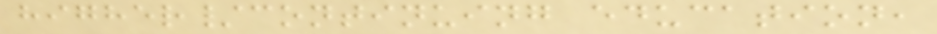higher/continuing education,
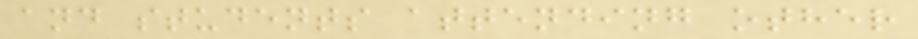and students attending other
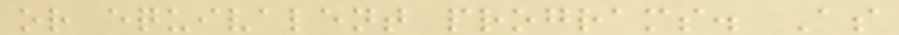or equivalent programs. As
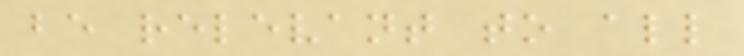be relevant to all
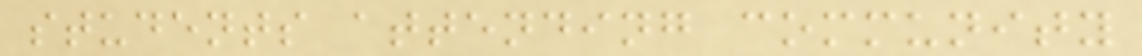students attending community
